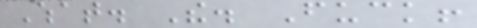What. The. Fuck!
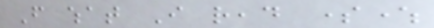From what I read somewhere
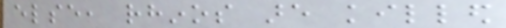else, rhinos are killed
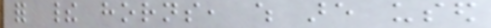for their horns, which are used
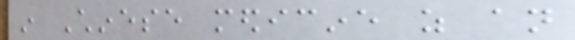in Chinese medicine as an
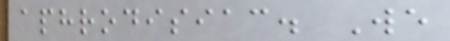aphrodisiac. We
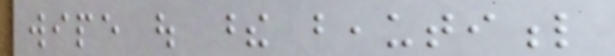wipe out these beautiful
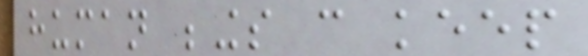human beings can keep
